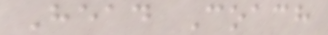Head Coach
